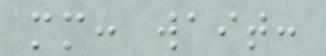mm: wait:
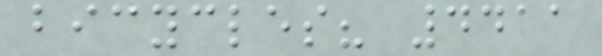bicycles? 4411
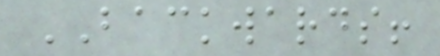BACKWARDS!
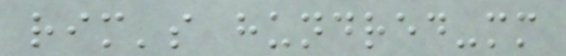rim's hundred-mm
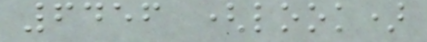6456 (look)
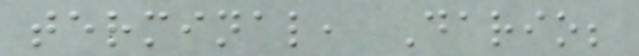terminal, Dario;
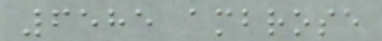6585 ambrose
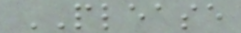PLEASE
